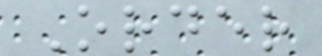Order
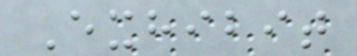Exhibit
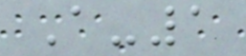A-1
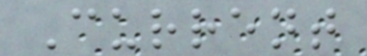Current
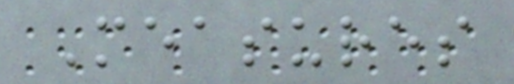Measures
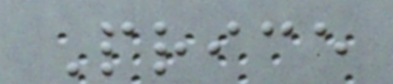Price
